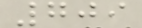709
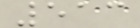513
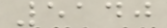5140
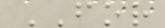FOR
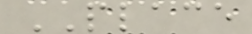PLACE
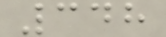348
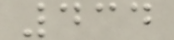434
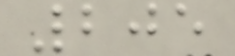205
